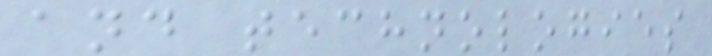and technologies
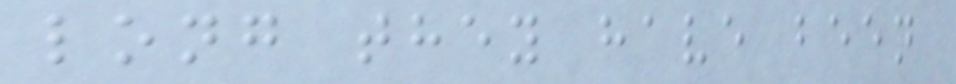long they have been
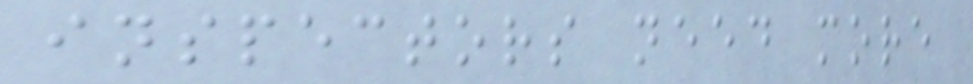inspectors need more
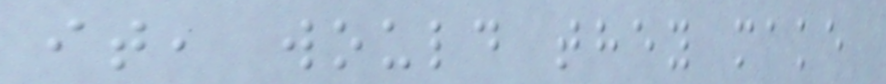it, would they make
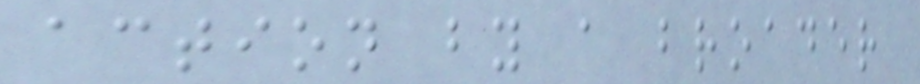action by a broader
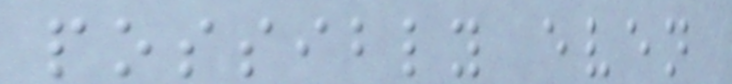possibly even
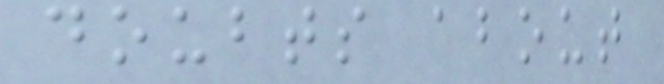doubts about
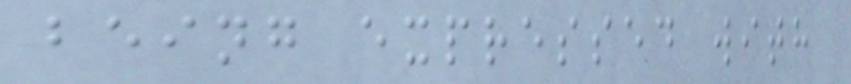being expressed with
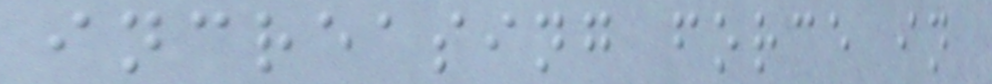increasing force in
